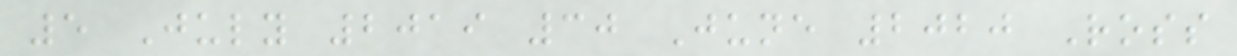5 July 2019 30 June 2020 Ross
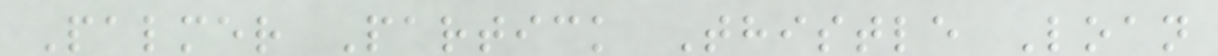Palmer Partick Thistle Loan
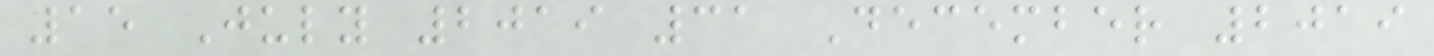15 July 2019 31 December 2019
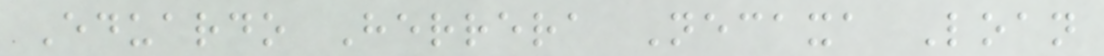Eduardo Herrera Necaxa Loan
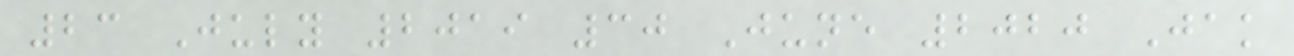23 July 2019 30 June 2020 Jak
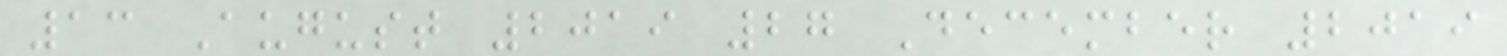13 August 2019 27 December 2019
